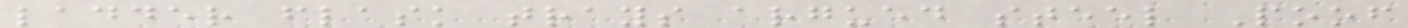ladder flask trays argued steel Poof
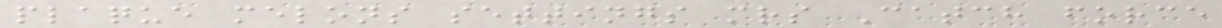plaque melons settings mrs Catch force
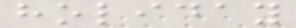holiday
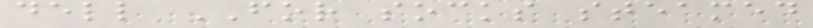dell FOR socks steamed
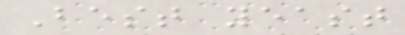Best yeast
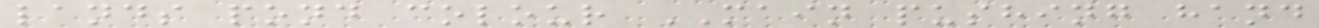lands pond colour MAIN pushing hand
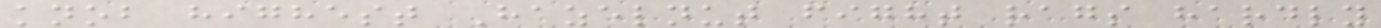knob highest Hazelnut fight rags hardly
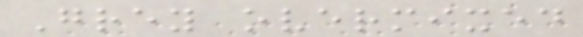Grey overmixed
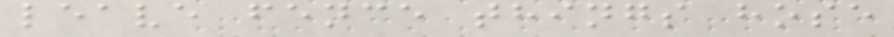leave fence things hose
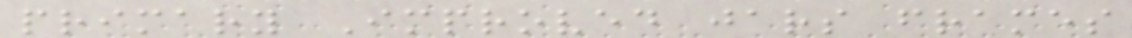primary Improved jars frames
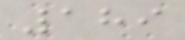189
